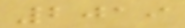2019
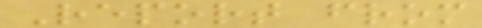Report from
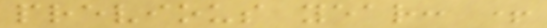previous year: +
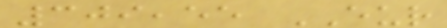309,55 EUR
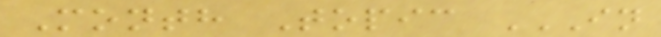Month Topic IN
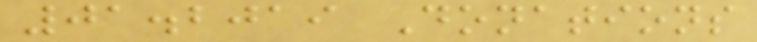01.2019 Donations
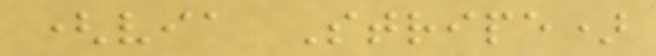(via Stripe)
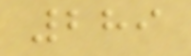289
